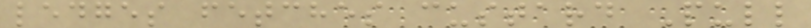ledges fetches custard Pull
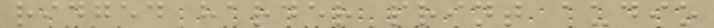ridged harder print audio
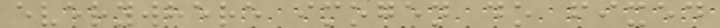everywhere imogen do fixed
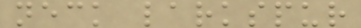neck larkspur
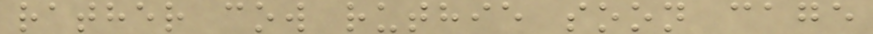rather cow ruthie soon cage
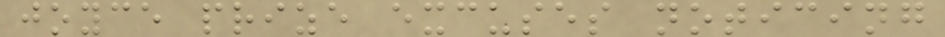joyce prize excuses noticing
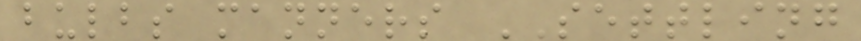bulbs manners SETTLING
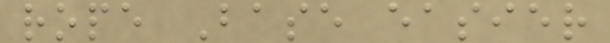rope Base easier
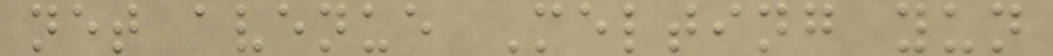net avenue Melting yun
